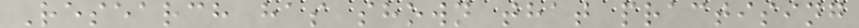Research has shown that practising
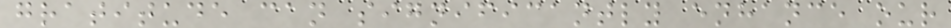gratitude can significantly enhance our
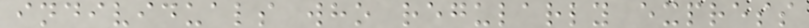individuals who regularly express
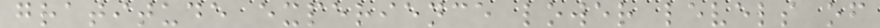gratitude experience lower levels of
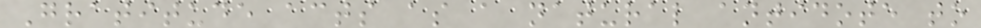Gratitude acts as a natural antidote to
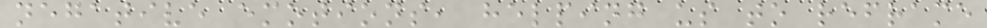negative emotions, helping us to reframe
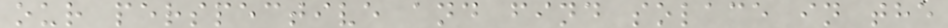our perspective and find solace in the
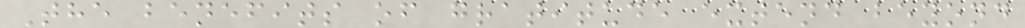The benefits of gratitude extend beyond
